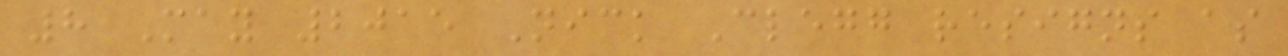8 May 2015 Nick Clegg resigns as
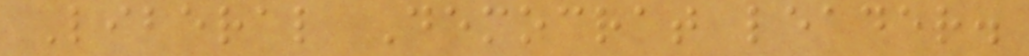Liberal Democrat leader.
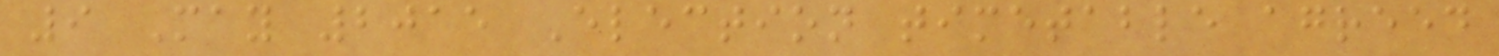9 May 2015 Election timetable agreed
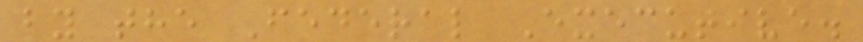by the Federal Executive.
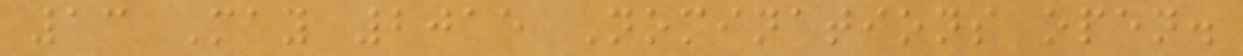13 May 2015 Nominations open.
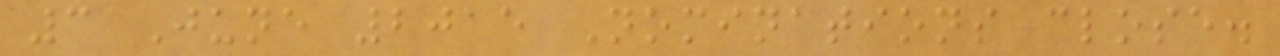3 June 2015 Nominations close.
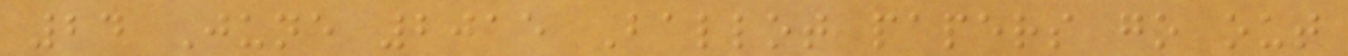24 June 2015 Ballot papers go out
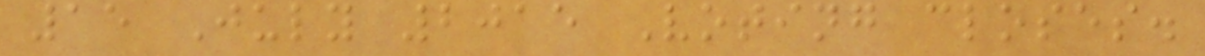15 July 2015 Voting closes.
